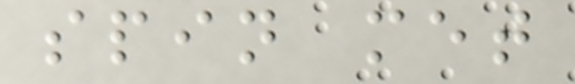spin met
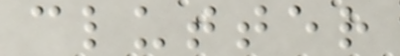clutter
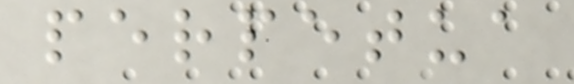perpetua
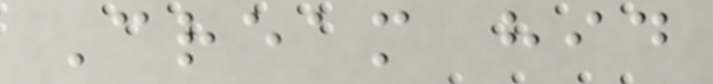Cream hid
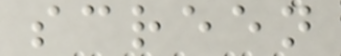screen
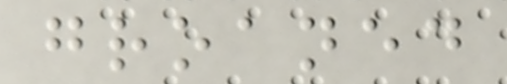groaned
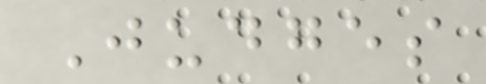Judges
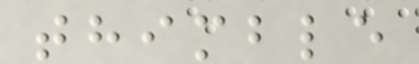thimble
